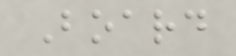Board
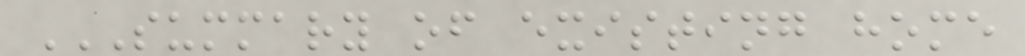SUMMARY OF EXISTING HOME
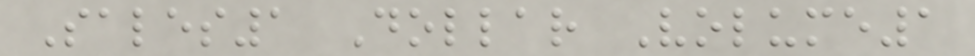Sales1 Dollar Volume1
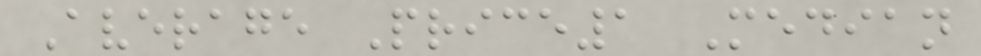Average Price1 Median
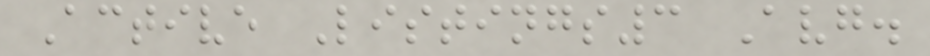Active Listings3 Avg.
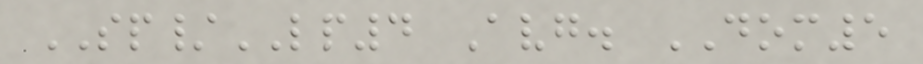SP/LP4 Avg. DOM5
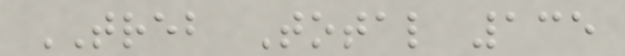TREB Total 135
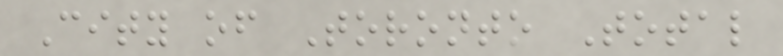City of Toronto Total
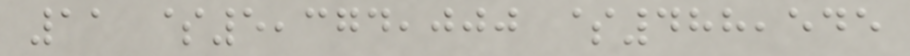11 $5,374,000 $488,545
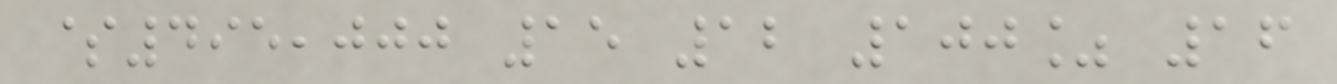$495,000 15 12 100% 16
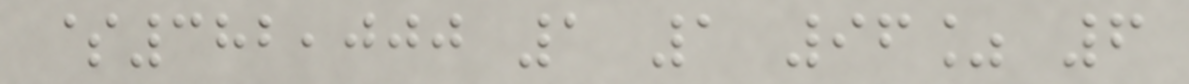$382,000 1 1 96% 6
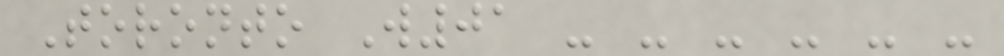Toronto W01 - - - - - -
